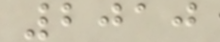2010
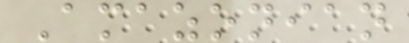Amazonian
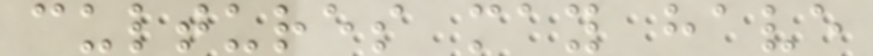cultures may have
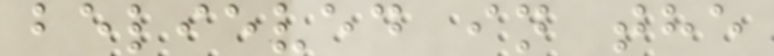believed in the
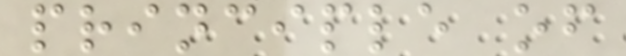principle of
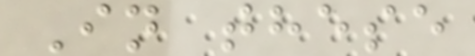In these
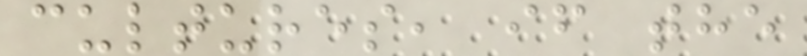cultures, if the
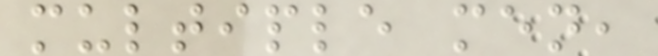multiple men,
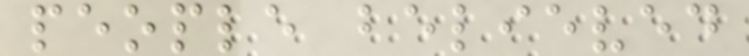people believed
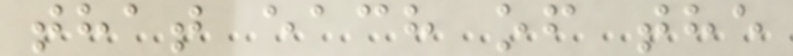that each of the
